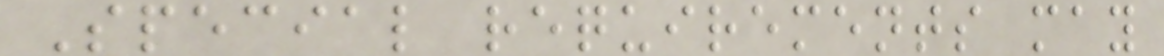Special requirements may
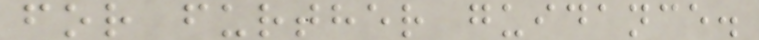for further guidance.
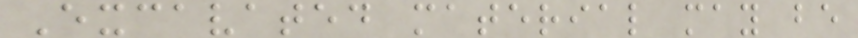Excavated material may be
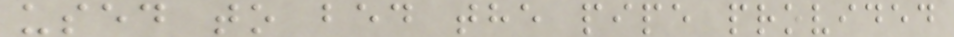used to bed the pipe provided
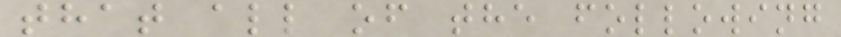that all of the following
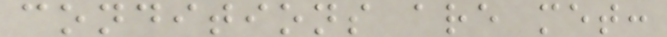conditions are met:
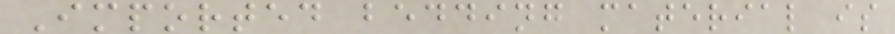Imported bedding material is
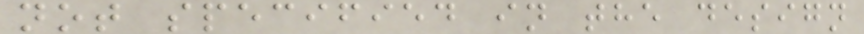not specified in the design
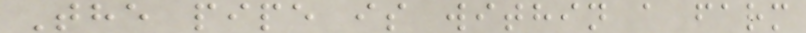The pipe is within a farm
